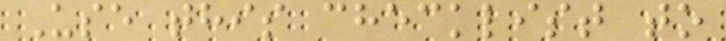Use this checklist to
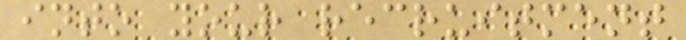into your recruitment
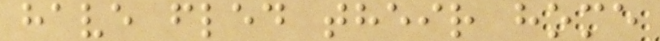have fled their home
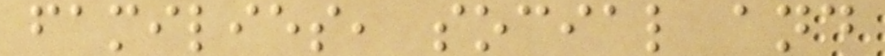families, social and
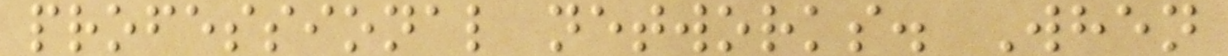professional networks. When
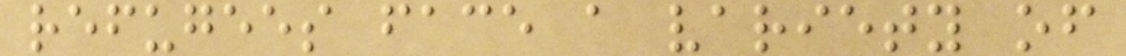refugees face a variety of
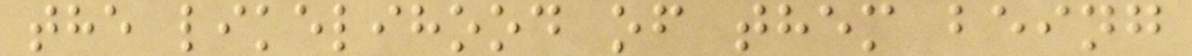the likelihood of them being
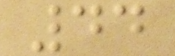44
